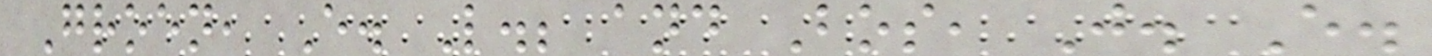Groen, E. L.; and Bos, J. E.
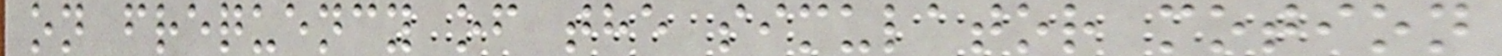on frequency of the simulator motion
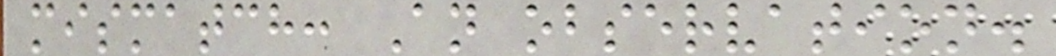mismatch: An observation.
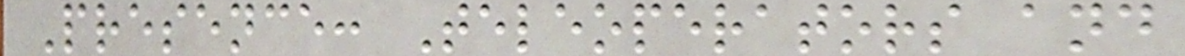Presence: Teleoperators and
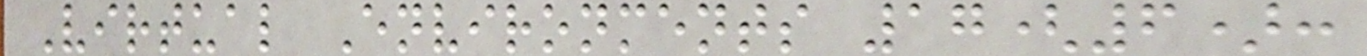Virtual Environments 17(6):
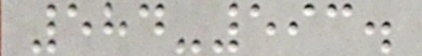584-593.
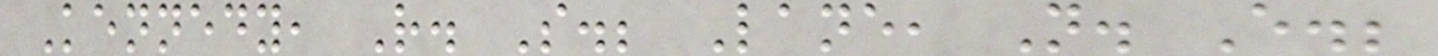Kennedy, R. S.; Lane, N. E.;
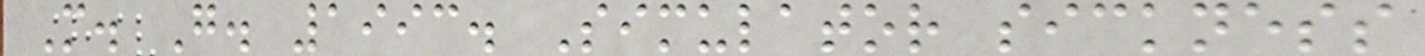M. G. 1993. Simulator sickness
